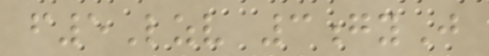f5Lzv 3gyJ
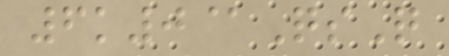6k0@QsQ
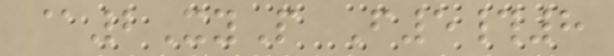@2XyP F5#8
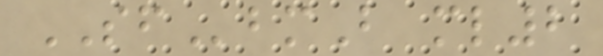SFbmB ml2
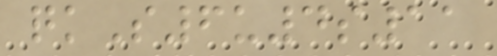qkS6u4s11
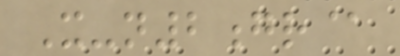X-n2gr@
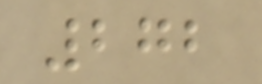272
